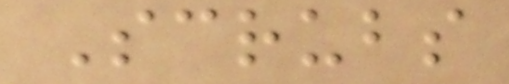Scrubs
